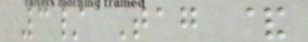3/ Tag &
